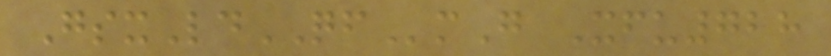GsxLdQFmG Xfu728
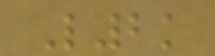L2k
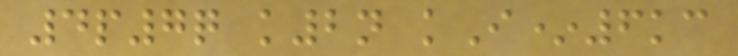4p7q k2n kI*6kc
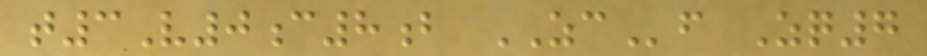t3V0c8b ZCf Zq7
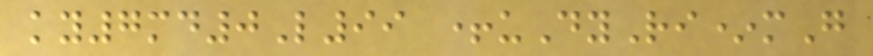ky7md0L99 +uDyRi*mG
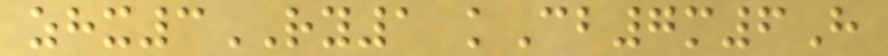zhx3RY1 kCb7m6H
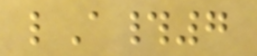lA#7
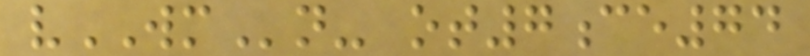vWMn- ot7ce74
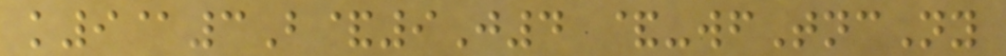k9@3B&9J4 &-wfTncNy
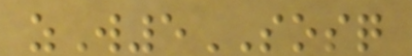zW5SOSQ
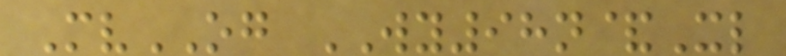MvOG WY98n&Xl
